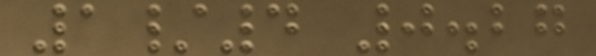1/4 0.27
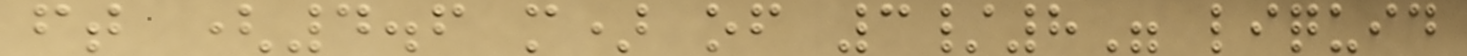ft (4.6 m) of 3/8" liquid
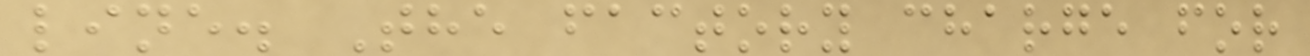line. The factory charge for
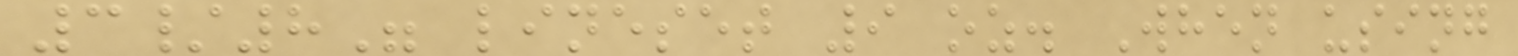3/8" lineset 9 oz. When using
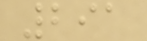291
